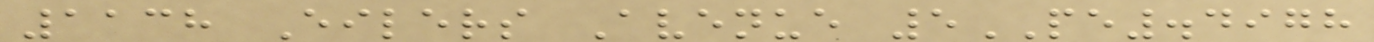1138 Eilers Avenue 5PE.4978
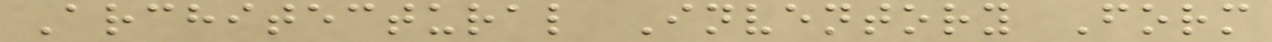Architectural Inventory Form
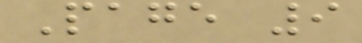Page 9
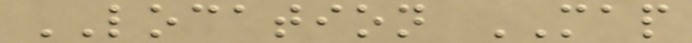LOCATION MAP
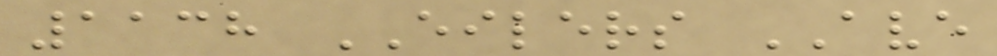1138 EILERS AVE
